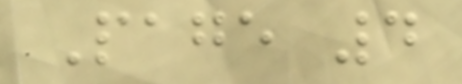Page 4
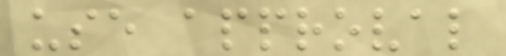use approval
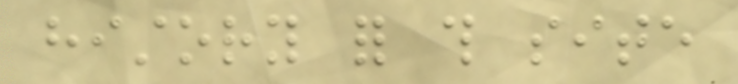history for this site
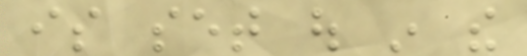is set out in the
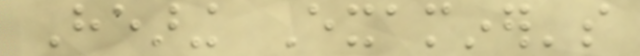Hearing Examiner's
